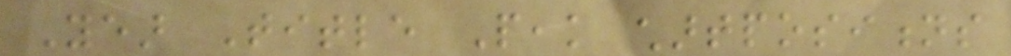Year Title Peak chartpositions
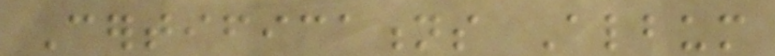Certifications Album
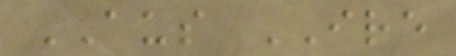AUS IRE
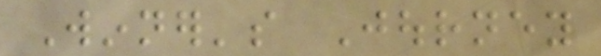Winner's Journey
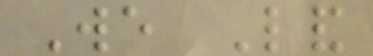We Land
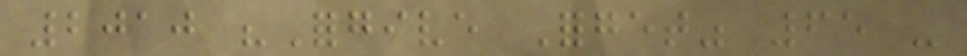2010 "Forgive Forget" 65 -
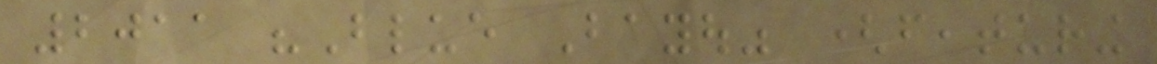2011 "Blue Bayou" (featuring
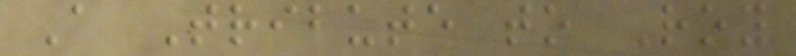A Tribute to Roy
